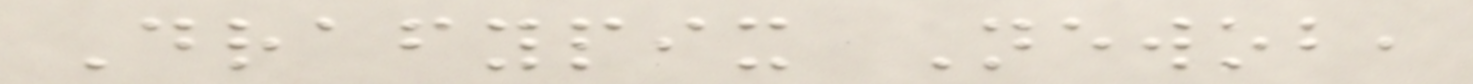Drafypix Newob,
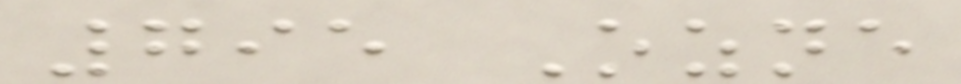795 Ozne
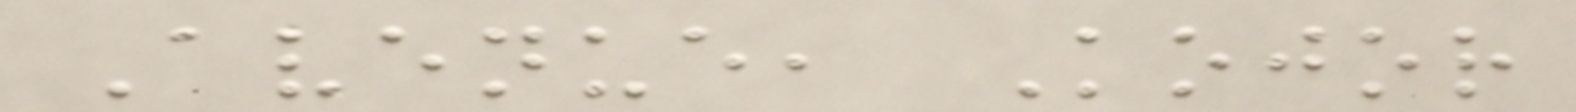Avenue, Kojor
